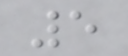5
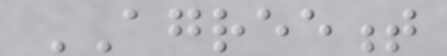AGREEMENT
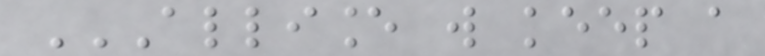ALLIANCE WILL KEEP A
